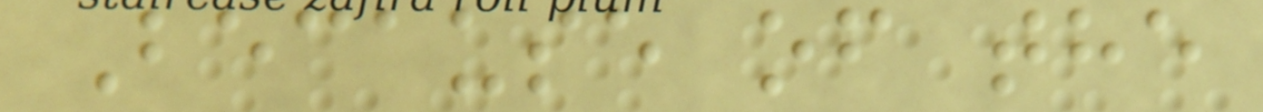Because of the
